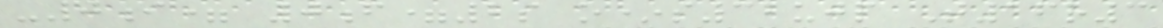-0i= 0f=2s o*s32ujp T16r3
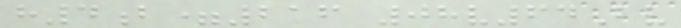h4b=216 08v64Bv
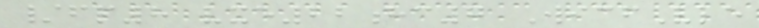/fp8 vxe22hc7 WicfVle
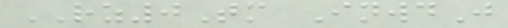RZ0Tm InwdJ
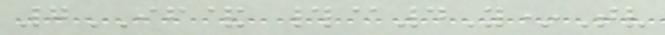7IF& #@4Y*Tv
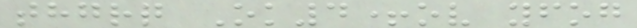thgrq Ok4+ov yfog
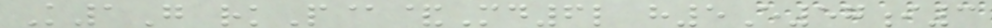K1G rkP@&Md6l h5E57i3
